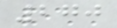270
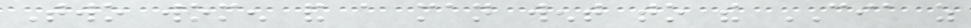Two women and a man went to the CIA as
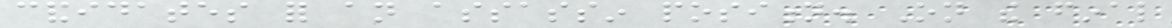candidates for an assassin position. On the final
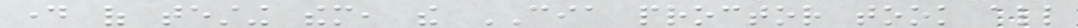day of testing them, the CIA proctor took all
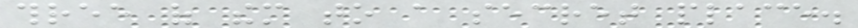three of them to a secret place.
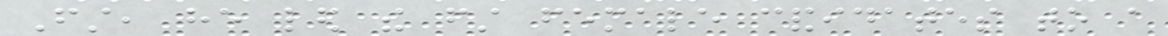First, he led the first female candidates to a
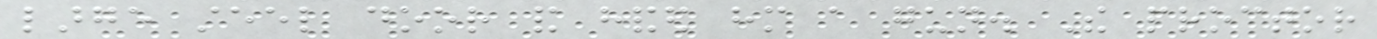large steel door and handed him a gun. The proctor
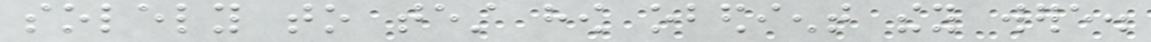solely to test how obedient they were.
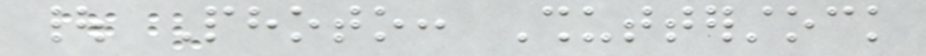| Photo: Shutterstock
